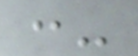:-
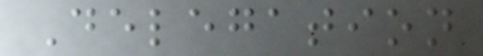Delegation
